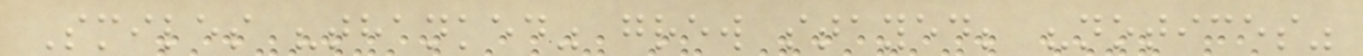Smiles "thanked" grew stayed; "notices"
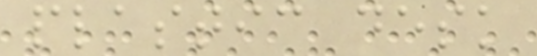plastic desk
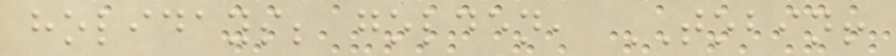holidays; golden, TOBIN!
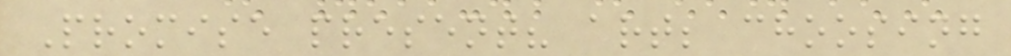Promise present? art; choosing
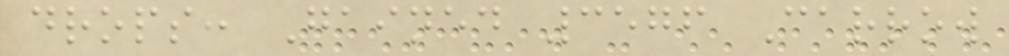drops: Gained 3576 Carrow
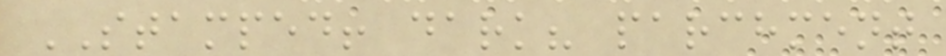STAMPED! dark? parchment
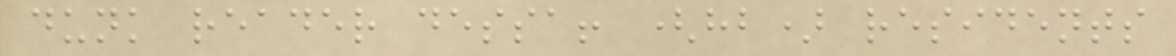dunk reader dessa! (hb) residents
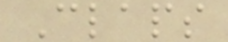Claps
